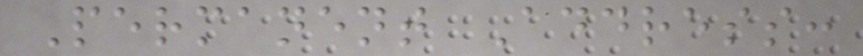Permanent Address:
